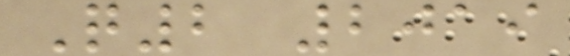Q2 2019
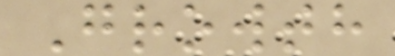Growth
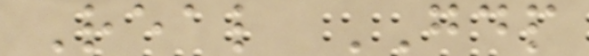Real GDP
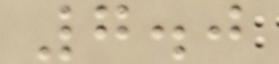7.0
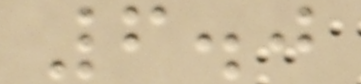6.0
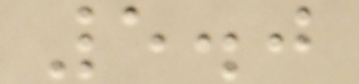5.0
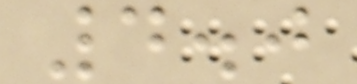4.0
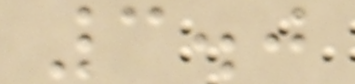3.0
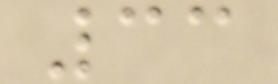33
